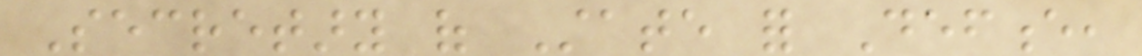Secretary of State for Defence,
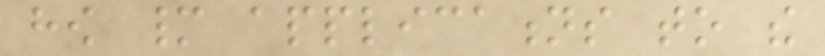how many applications to the
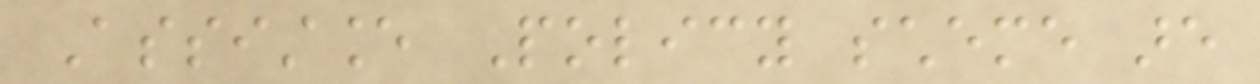Assistance Policy scheme are
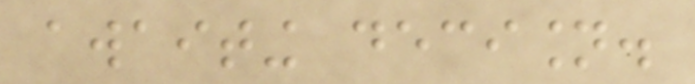awaiting decision.
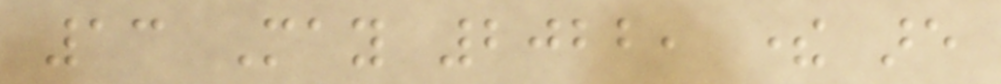13 May 2022, there are
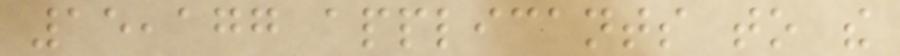15,177 applicants to the
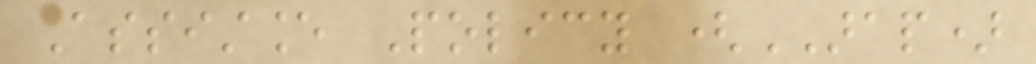Assistance Policy (ARAP)
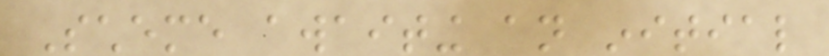Scheme awaiting an initial
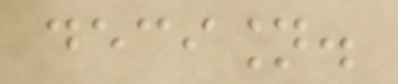decision.
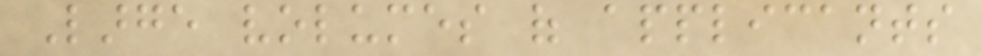Large volumes of applicants
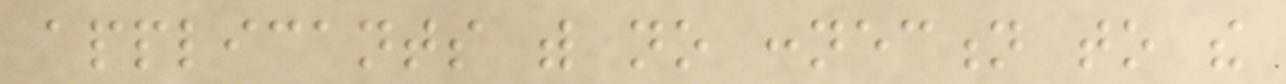applicants with no connection to the
